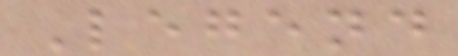Legend
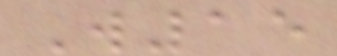W15
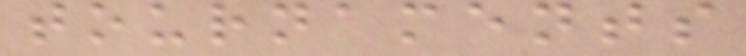tournaments
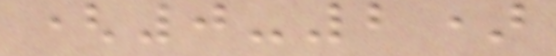(0-2)
